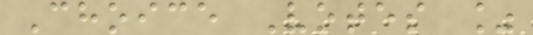Choice Votes %
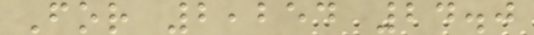For 2,254 24.0
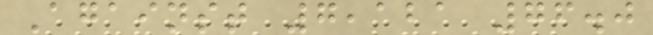Against 7,121 76.0
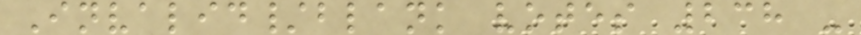Invalid/blank votes 238 -
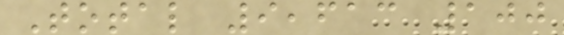Total 9,613 100
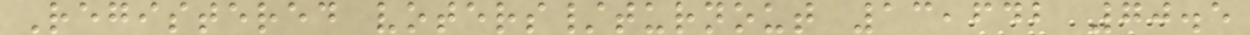Registered voters/turnout 13,642 70.5
